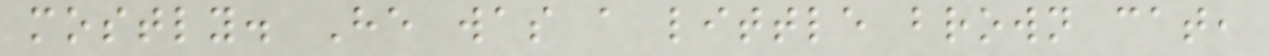mostly. He was a little brown cat,
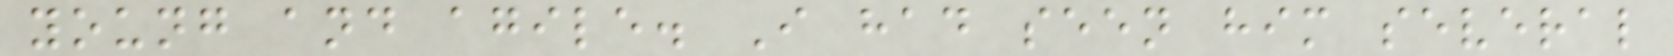young and agile. I had seen him several
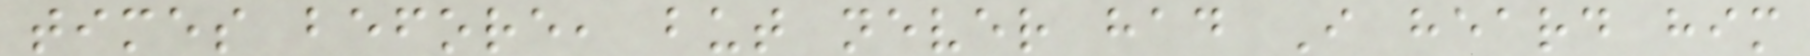times before, but never had I heard him
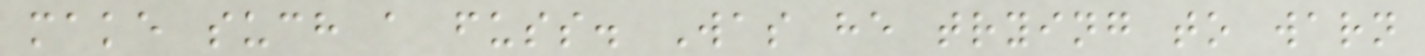make such a fuss. Was he trying to warn
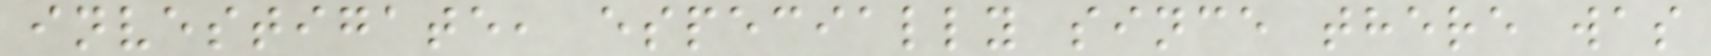investigate, especially since there was
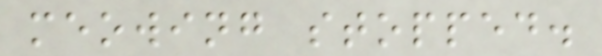meowing stopped.
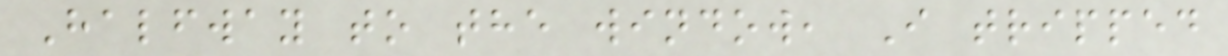Halfway to the window, I tripped
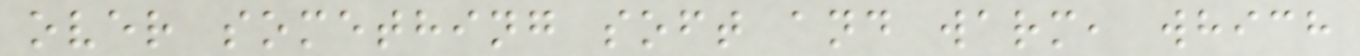over something soft and warm, which
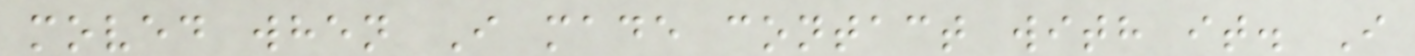moved when I made contact with it. I
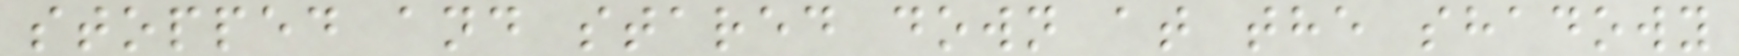stopped and stared down at the shadowy
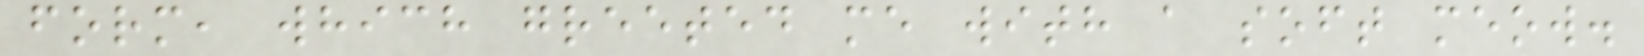form, which greeted me with a soft meow.
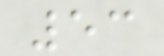53
